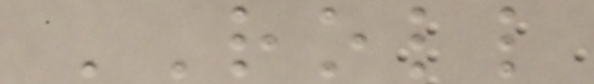ROLL
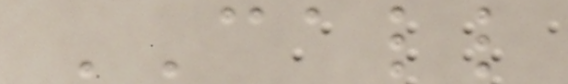CALL
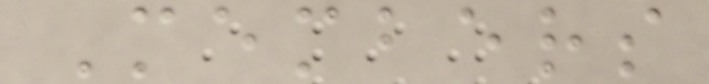Members
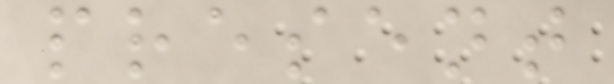present
